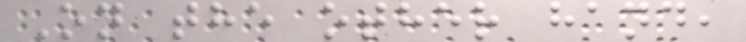On the other hand,
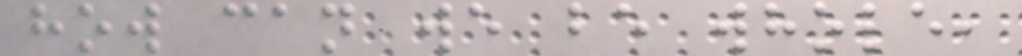how can we be whole,
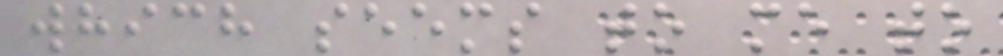which seems to me to
